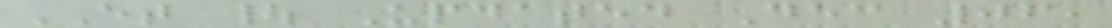ET | Updated Dec 06,
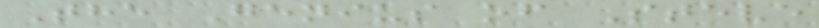The Genius of Steve
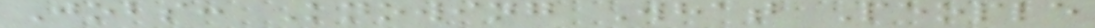Jobs: Knowing What People
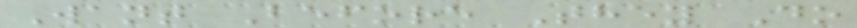Want Before They Do
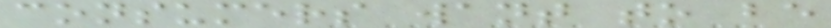consumers want to be
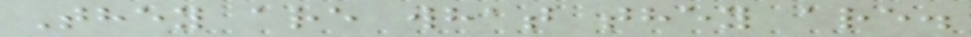They are what they are.
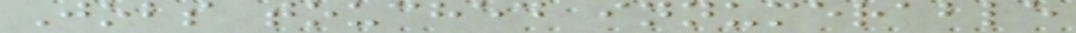Jobs touched innumerable
